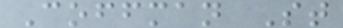Coffman St
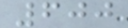600
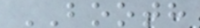BOOTH
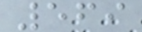569
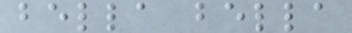bella bella
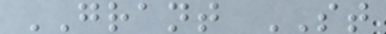GRANT ST
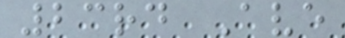23rd Ave
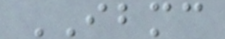IBMC
